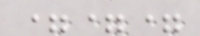===
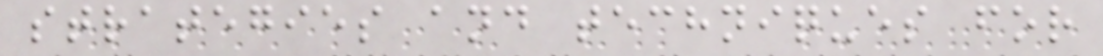strategies and techniques for
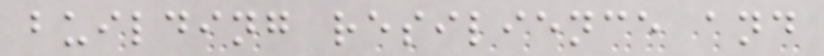building resilience and
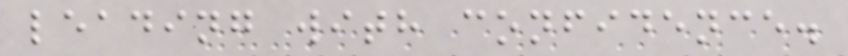leading with confidence.
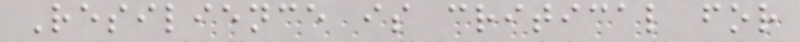Resilience is critical for
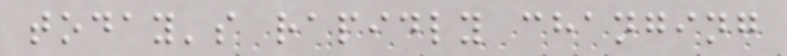today's rapidly changing
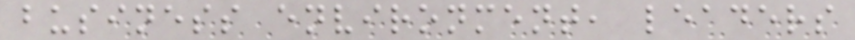business environment, leaders
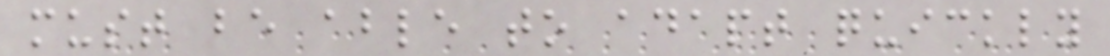must be able to adapt quickly
